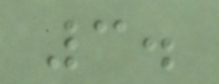3.
